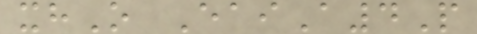xhO EaiA4P
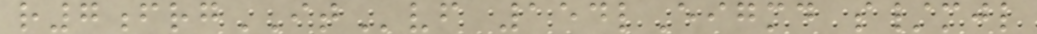r7frgITvf 154lEigmd s/mjl
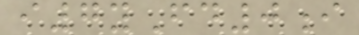i7yFd0i
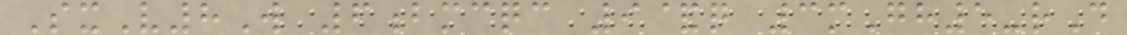SxV8W 6bmcqc 9&q 3mGh5-rD
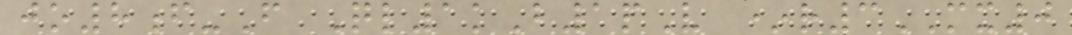jo8f-F Ql1kB1pV *r3MX0
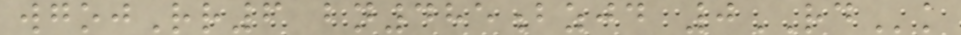wgojRr6 bn485bzjd 0RDk
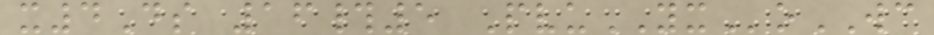x4Ds 16#5 PvuYXoWC
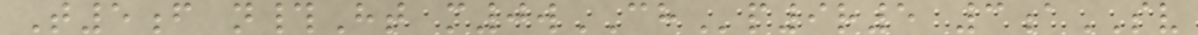T5f n#Ht m0wCHp9r5 3aSV
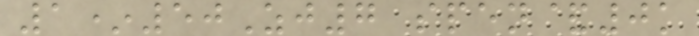1*50Zj7 spen&0k
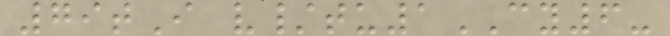79tI v/tu1CY6-
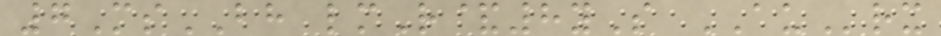7MsBH lmR&8yS AUrx
